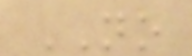NO
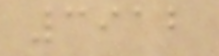3912
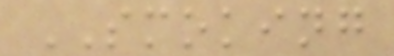SMOKING
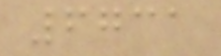6731
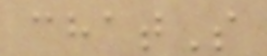chatS
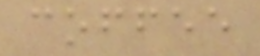coffee
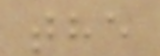the
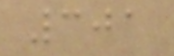301
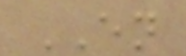EN
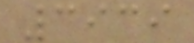3939
